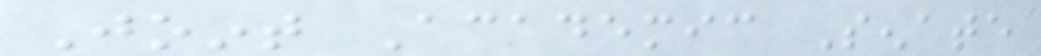Joint Academic Senate
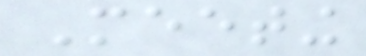Meeting
